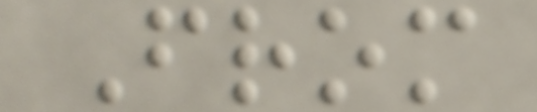From
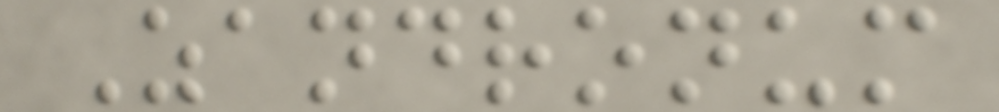Zandronum
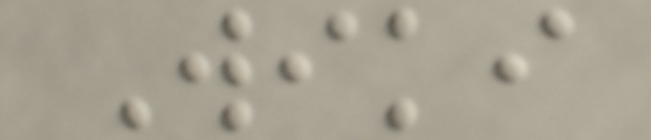Wiki
